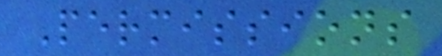Permissions
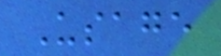Usage
